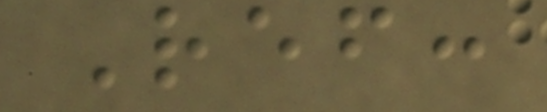Ref:
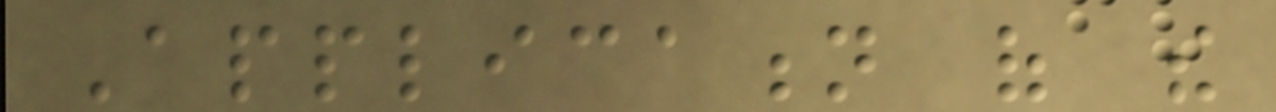Application of the
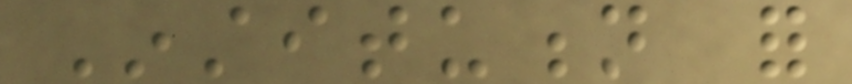Institution for
